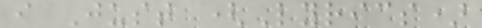i Just (Lyrics)
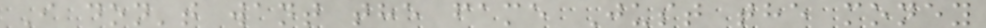I don't want the fame Just the money
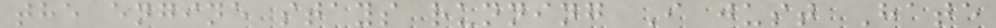the engine stays running I just Hate
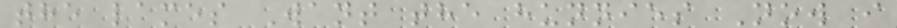the lames Want the hunnies Now i
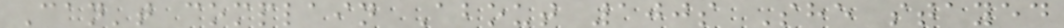Can't complain About 100s She stayed
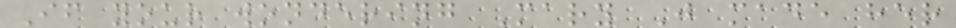If your wondering Mary J made her
